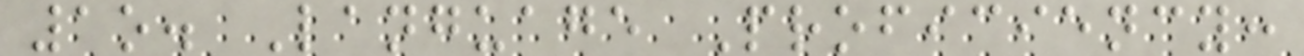1o. Language Proficiency:
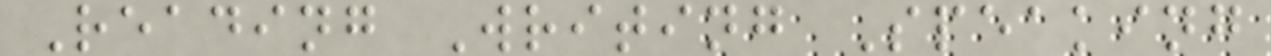Reading Writing Speaking
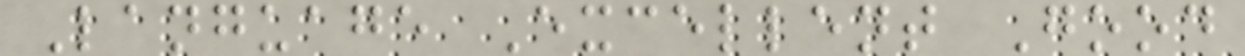Language Excellent Good
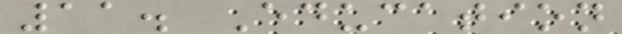11. Education
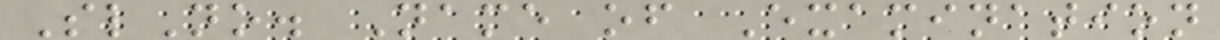SlNo. Name of Examination
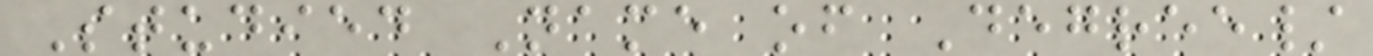Studied Name of Degree/
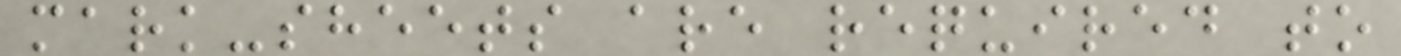mark-sheets are required to
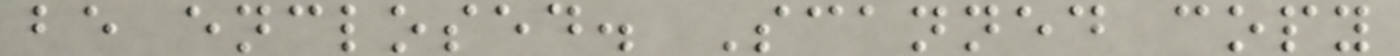be enclosed. Scanned copy
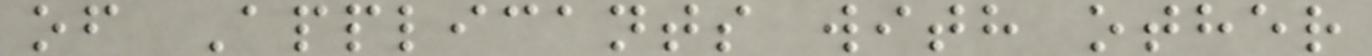of Applicants with other
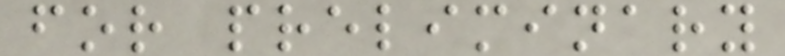for preliminary
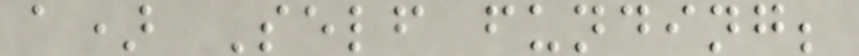a) Self funding;
